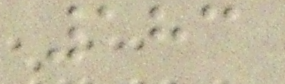183
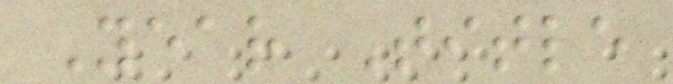Year Title
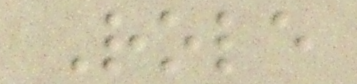Role
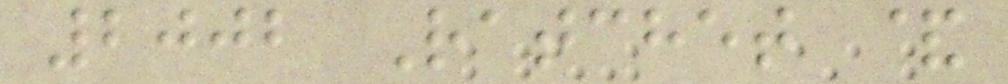2002 Ratchet &
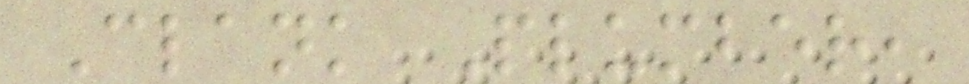Clank Plumber,
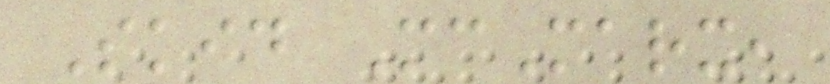Skid McMarx,
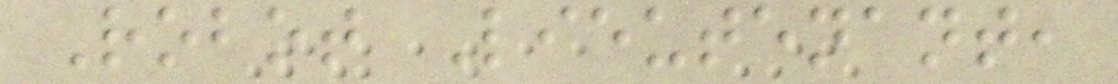Robot Lieutenant,
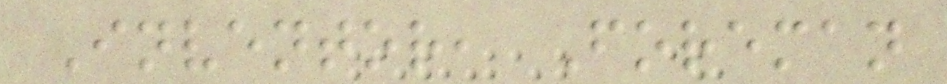Inventor, Foreman
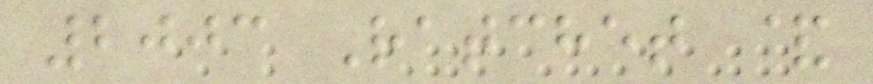2003 Ratchet &
